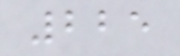225
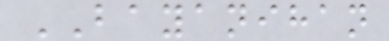BAYANIHAN
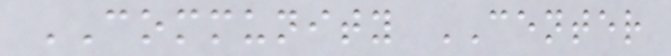COMMUNITY CENTER
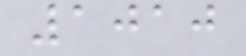1010
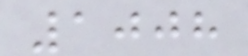1008
